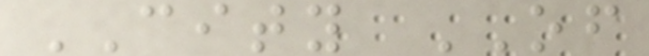CITY OF
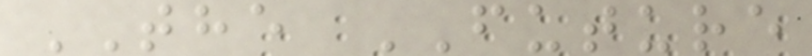THE FUTURE
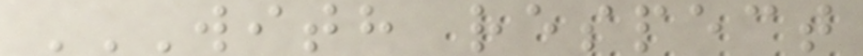WITH RESPECT
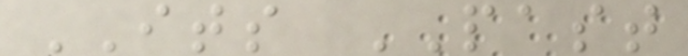ITS PAST
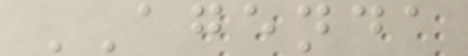AGENDA
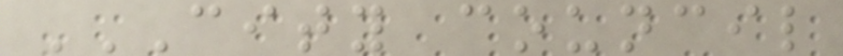CITY COUNCIL
